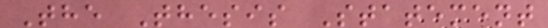The Thesis Statement
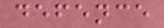defence
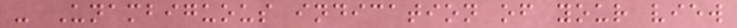- Unambiguous indication of your view
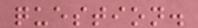question.
